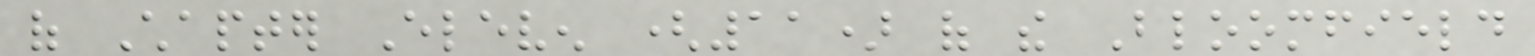of Chapter Eleven (11) of the Bloomfield
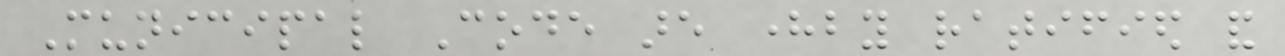Municipal Code are hereby ratified and
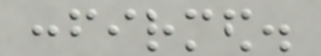confirmed.
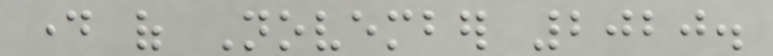day of November 2020.
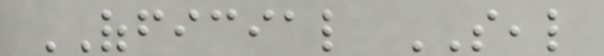OFFICIAL SEAL
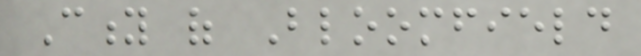City of Bloomfield
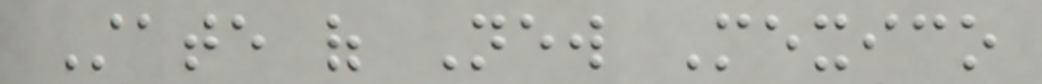State of New Mexico
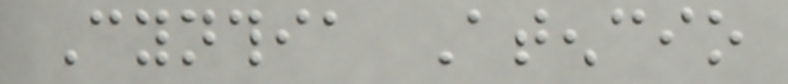Cynthia Atencio
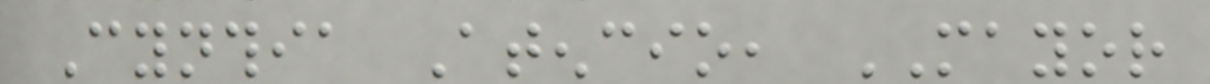Cynthia Atencio, MAYOR
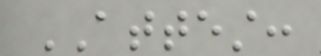ATTEST:
